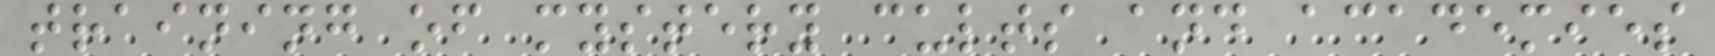training of mystery cults and academies
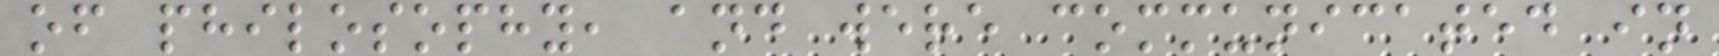of philosophy, and were communicated in
